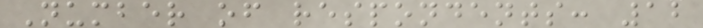Number of respondents: 12
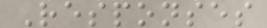Responses
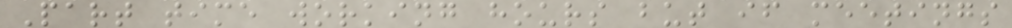Part time working hours but if meetings
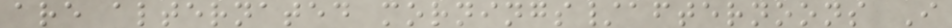are alternated mornings/afternoons I
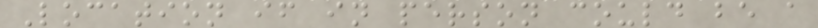Location if in person could be a
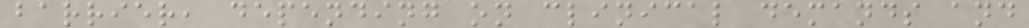barrier, depending on clinical demands and
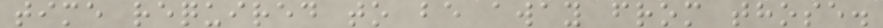time required to be away from those.
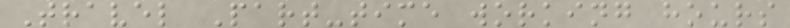Travel Part-time working hours
